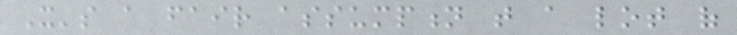It's a fair assumption that a lot of
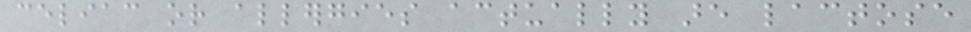celiac or allergies actually are lactose
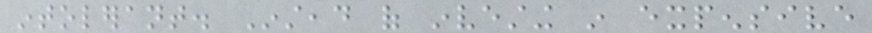intolerant. Instead of investing in expensive
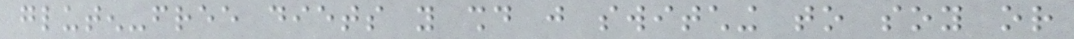gluten-free diets you should just switching to soy or
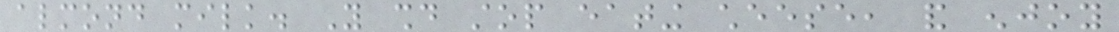almond milk. You should stop eating cheese, and enjoy
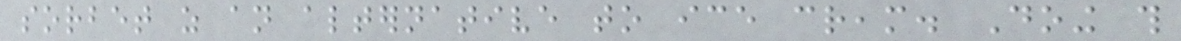sorbet as an alternative to ice cream. Doing this
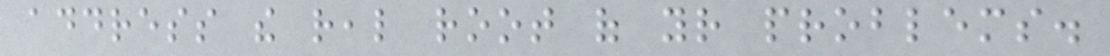address the real root of your problems.
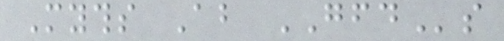Myths About GFDs
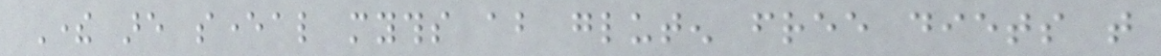There are several myths about gluten free diets that
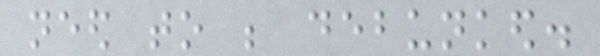need to be debunked.
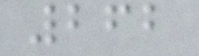262
